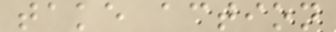take action
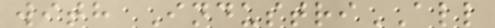with IndustriALL
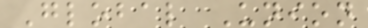Global Union
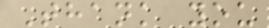Thank you
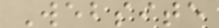Website
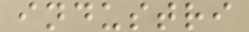industri
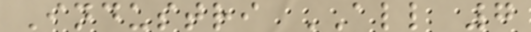Industri ALL 7
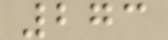273
